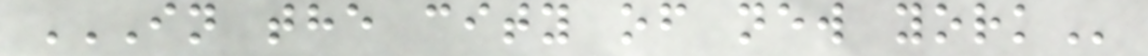IN THE CITY OF NEW YORK
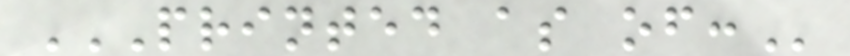PRINTED AS OF:
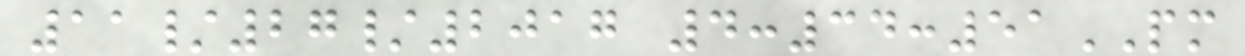11/27/2017 4:34:51PM
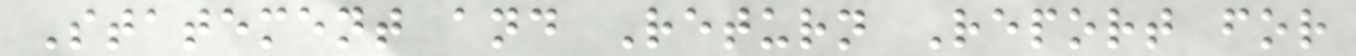Statement and Return Report for
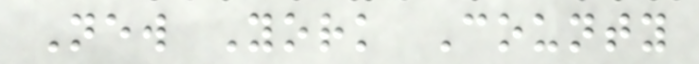New York County
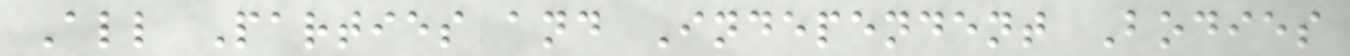All Parties and Independent Bodies
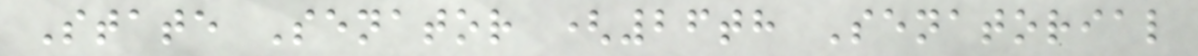State Senator (26th Senatorial
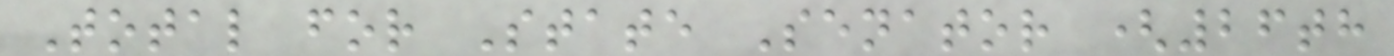Total for State Senator (26th
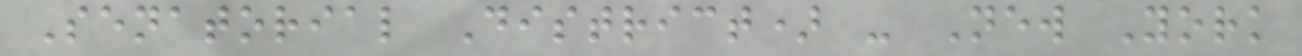Senatorial District) - New York
